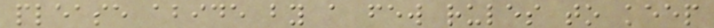please abide by a few rules to keep
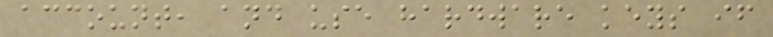account, and use hardware keys if
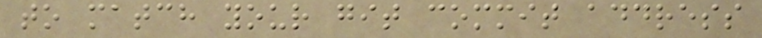to match your git commit address
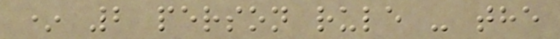* 2 person rule - the
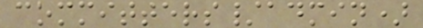committers/admin)
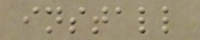install
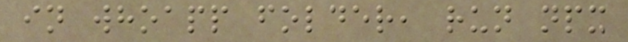in whoapp folder, run npx
